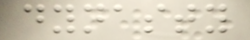dynasty
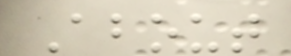About
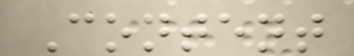Content
